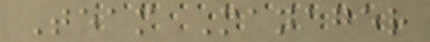Team Manager
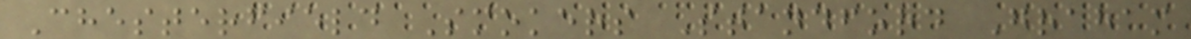Chesterfield Smokers Standford Graham
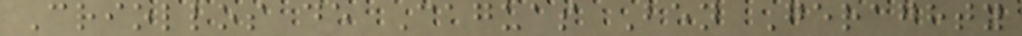Criollos de Caguas Ben Geraghty
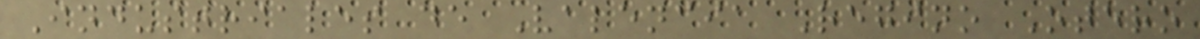Industriales de Valencia Regino Otero
